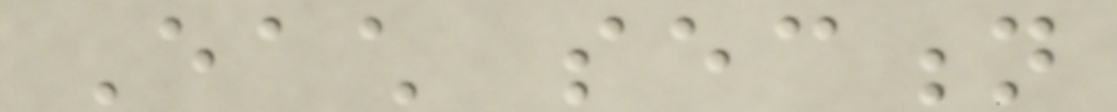Each section
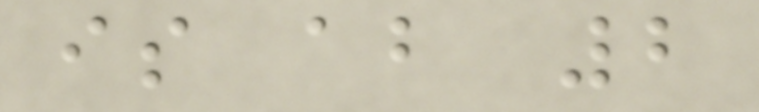is about 2
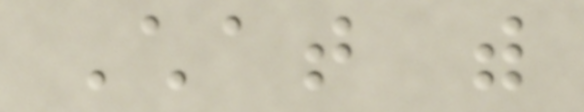Chat with
